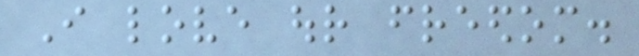I love our freedom.
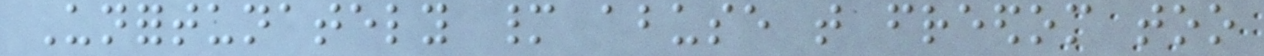Unfortunately many abuse that freedom too
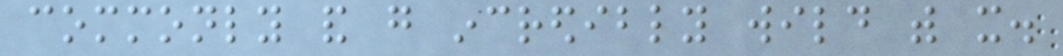commonly and go incredibly wild with it.
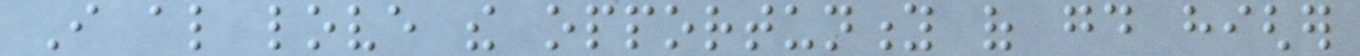I also love the opportunity of good higher
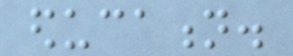education.
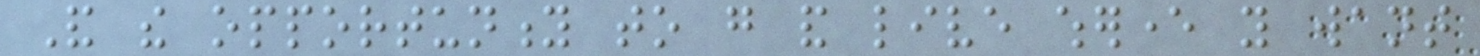And the opportunity to go and live wherever you want
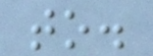to.
